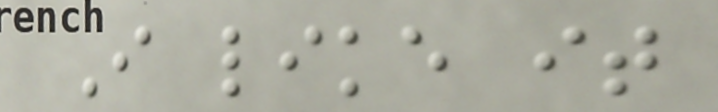I like it
